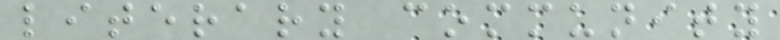literary community
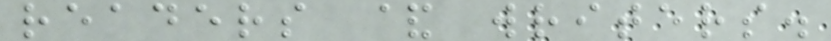readers & writers.
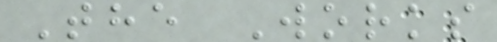The Works
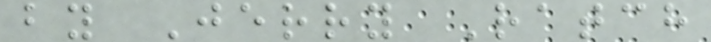by Jerry Ratch
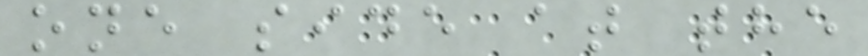one side at the
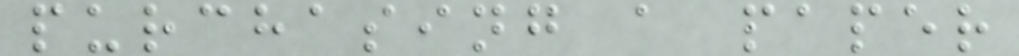purchasing a paper
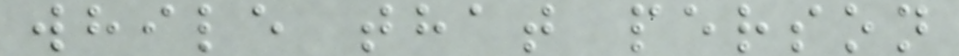while that person
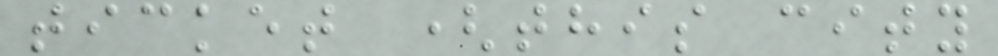ticket (this city
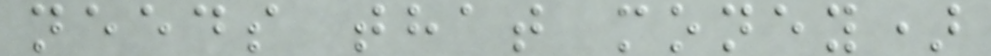needs that money)
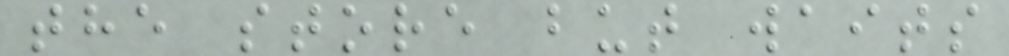the store but waits
